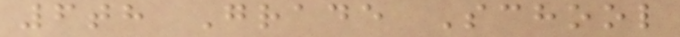6th Grade School
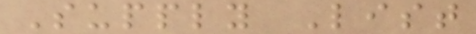Supply List
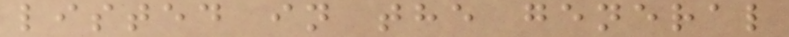listed in the general
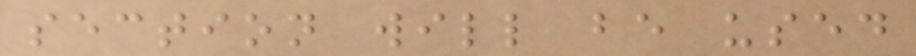section will be used
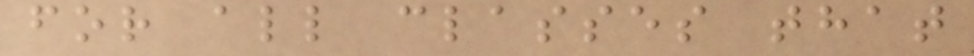for all classes that
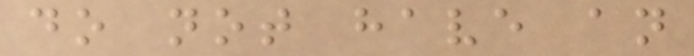do not have an
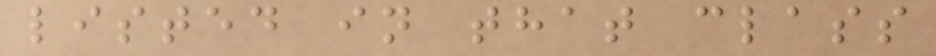listed in that class
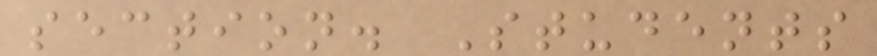section. Students
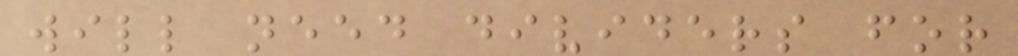will need dividers for
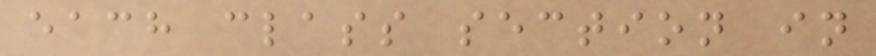each class section in
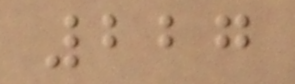227
